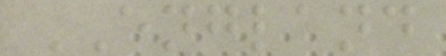ENGLAND
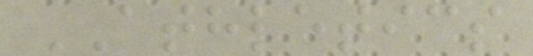ATHLETICS
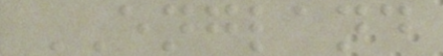ENGLAND
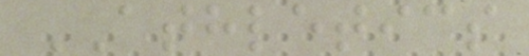ATHLETICS
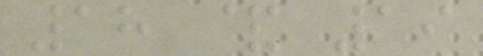18 & 19
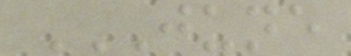JUNE
